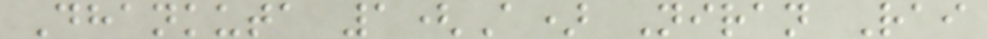Dhankuta 1(A) Niran Rai
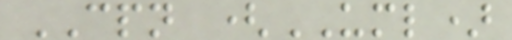CPN (UML)
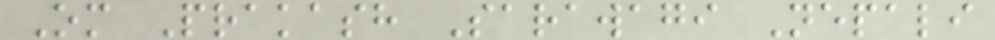Om Prakash Sarawagi Nepali
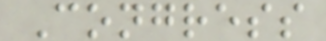Congress
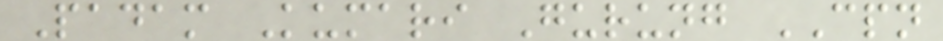Padam Kumari Gurung CPN
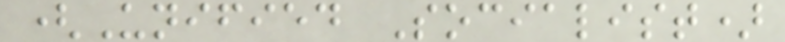(Unified Socialist)
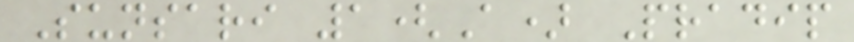Sunsari 1(A) Pradip
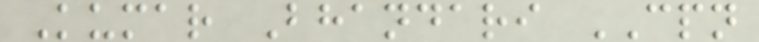Kumar Bhandari CPN
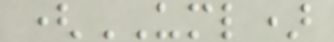(UML)
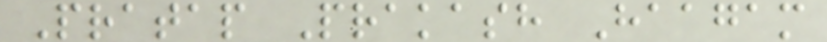Pratap Prakash Haagam
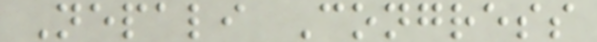Nepali Congress
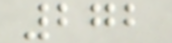272
